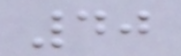40
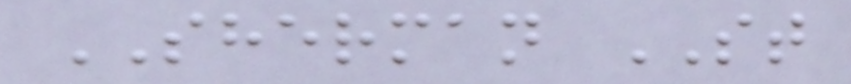SHERMAN ST
